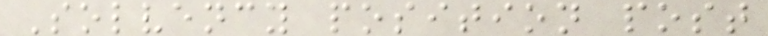Solvency position post
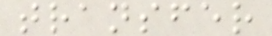transfer
